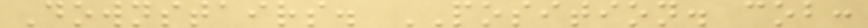Downstairs. POSITION. cob:
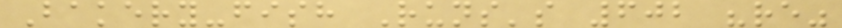Bakery-fish Runs's 602 "re"
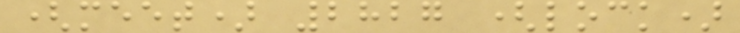(meet) 2827 (lock)
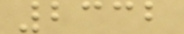2332
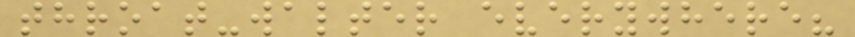throat-walter everywhere?
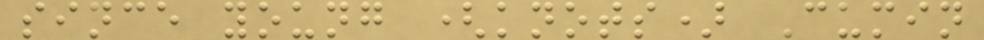since young (knots) Cumin
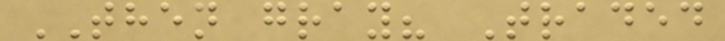THEN gray? Traded
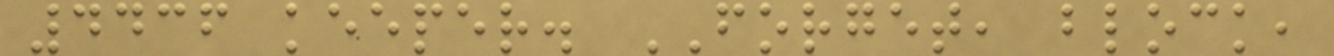4436 keeper. FORGET, block,
